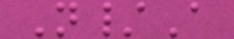N/A
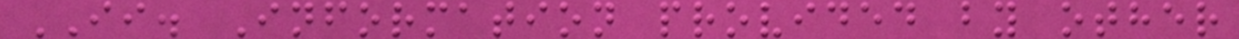II. Information provided by other
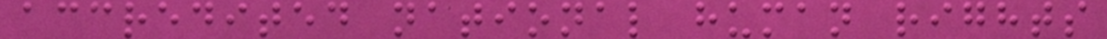accredited national human rights
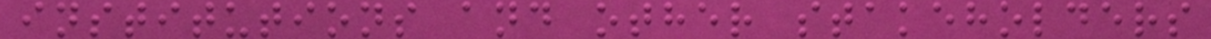institutions and other stakeholders
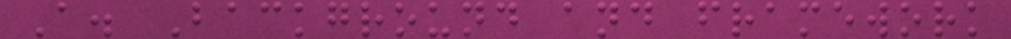A. Background and framework
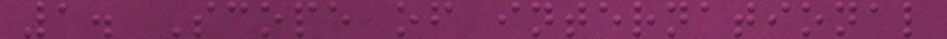1. Scope of international
